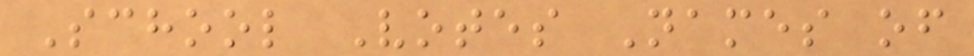School Votes Names of
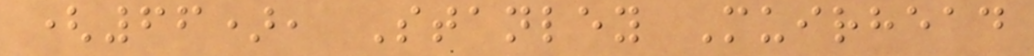(66), Stanley Muirhead
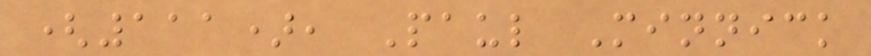(111), Paul Minnick
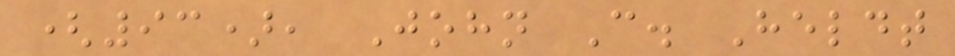(93), John C. Heldt
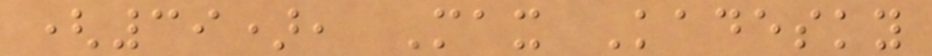(39), Max Kadesky
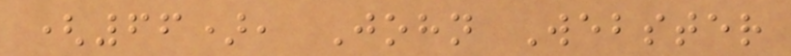(66), John Webster
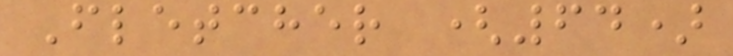Fletcher (64)
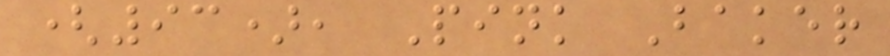(93), Pink Baker
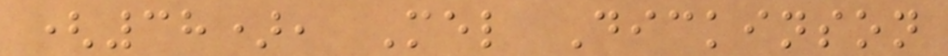(38), Mel Dickinson
